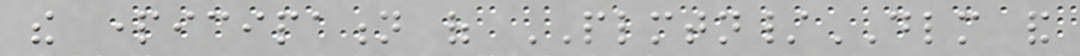the participation of PLMTN/DLM and
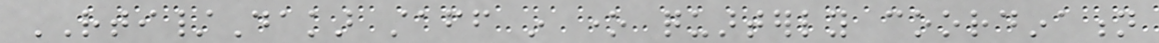RTI/Dakar staff in one quarterly coordination
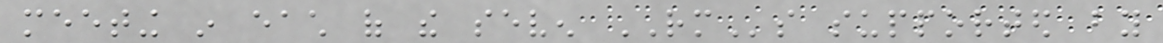meeting in each of the seven RMs supported by
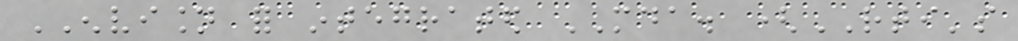ENVISION for integrated MDA. (RTI's
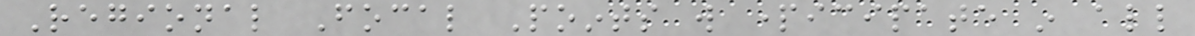Regional Focal Points will participate in all
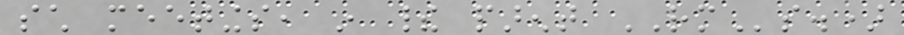such meetings, in their parent RMs.)
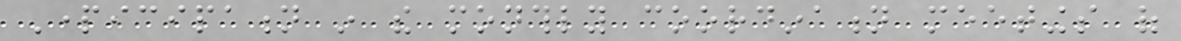Participation in the monthly coordination meetings of
